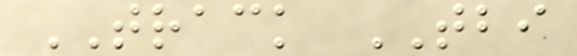TRACK TBI
